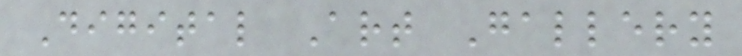Digital Art Gallery
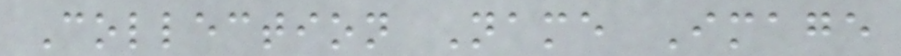Collection Name Image
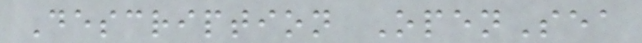Description OpenSea
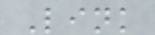Link
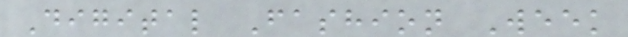Digital Fashion Week
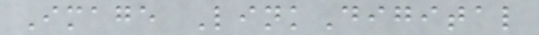Image LinkDigital
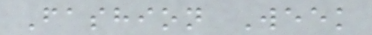Fashion Week
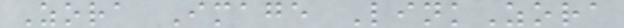Zora Image LinkZora
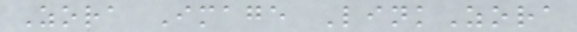Zora Image LinkZora
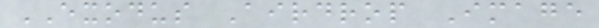EXODUS Airdrop Image
